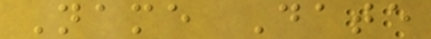Name Date
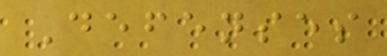Defenses
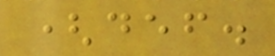(def.
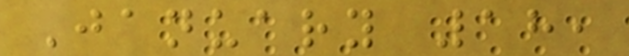January 18,
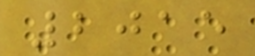2015
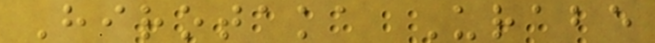Hirotaka Urabe
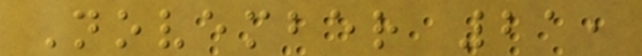November 21,
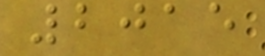2015
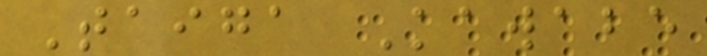Taiga Kawabe
